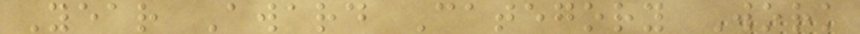Year Award Category Work
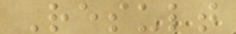Result
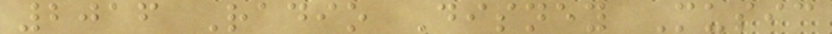2016 Radio Disney Music
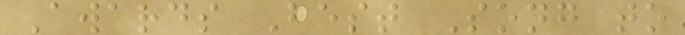Awards Best Song to
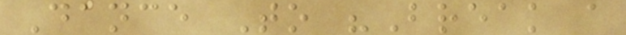Dance To "Break a
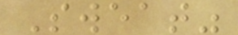Sweat"
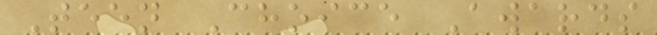Teen Choice Awards
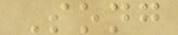Song
